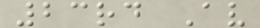23rd Av
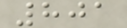801
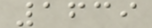1639
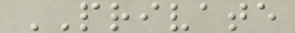PRIVATE
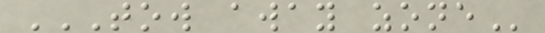TOW AWAY ZONE
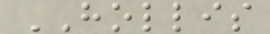HOLLIS
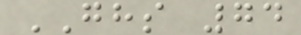GHS 74
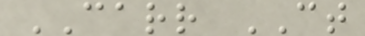CARR CT
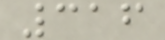316
